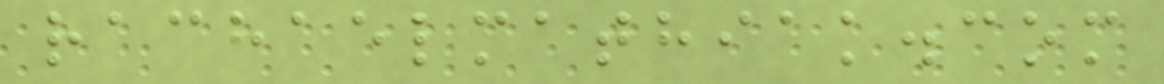rachaelmathiak.com
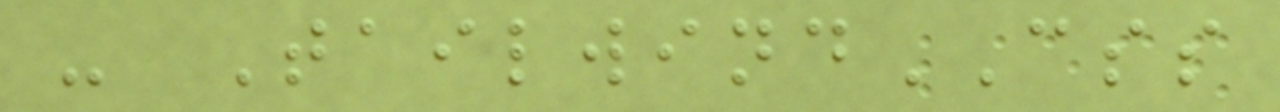- TailwindCSS
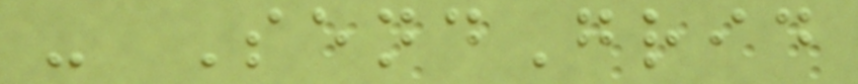- SendGrid
